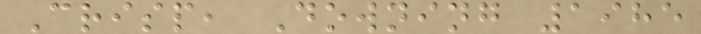Crisp, Downing 1985
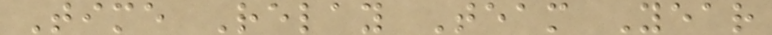Time Relay Team Year
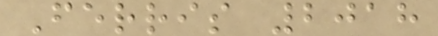Ferris 2018
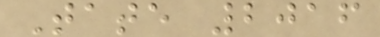Tate 2016
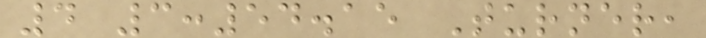4 3:54.15 Turner,
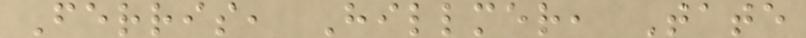Ferris, Hillmer, Tate
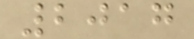2017
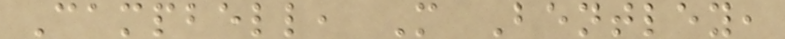Campbell, M Bentley,
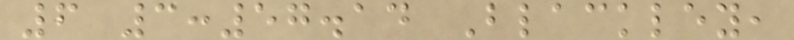6 3:57.14 Blackley,
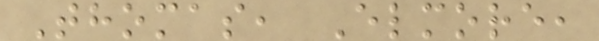Thomas, Elmore,
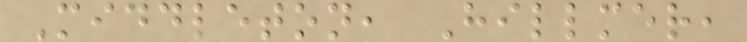Middleton, Hillmer,
